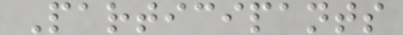Participants
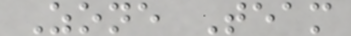Zone Team
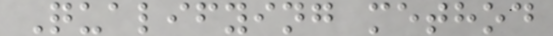Qualifying method
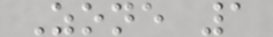Zone 1
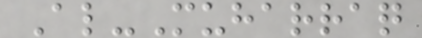Al-Muharraq
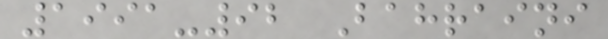1991-92 Bahraini
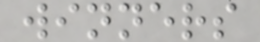winners
